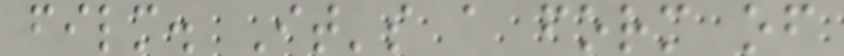film. It's a form of
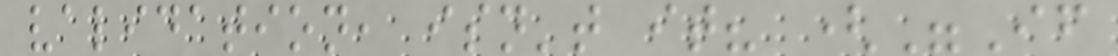validation, isn't it? ("If
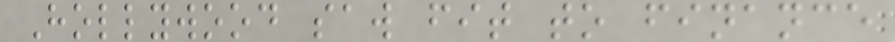Hollywood saw fit to finance
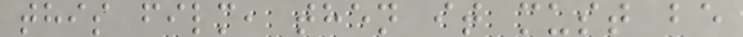this film, then it must be
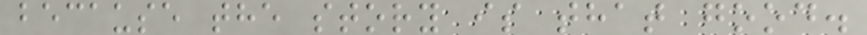because the story is that good.
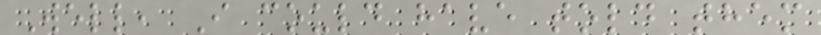Well, I could have told them
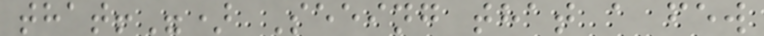that!") Seeing that a few
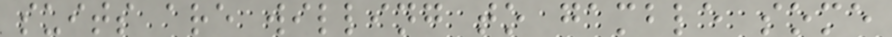suits are willing to gamble some
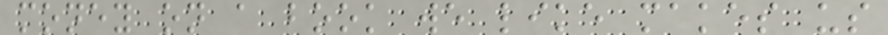money on a book we like makes us
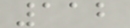112
